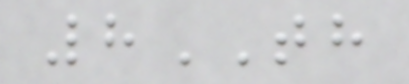8TH
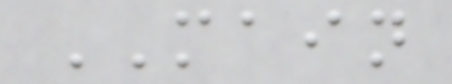MAIN
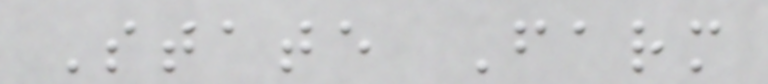State Farm
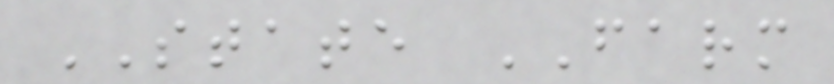STATE FARM
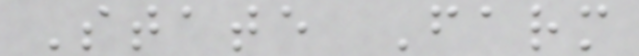State Farm
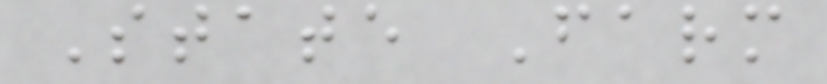State Farm
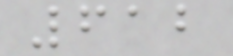612
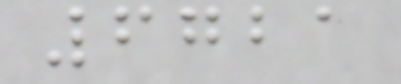6721
